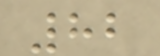82
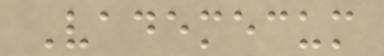Vademecum
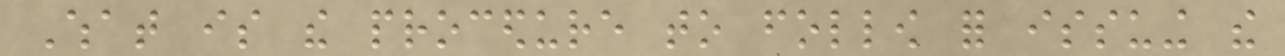What is the procedure to follow for issuing the
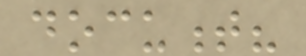document?
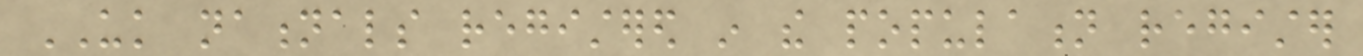UK nationals registered in the population register
